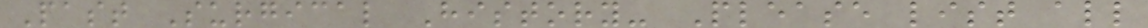Past Surgical History- Please list all
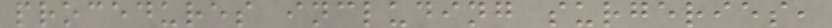procedures including surgeries,
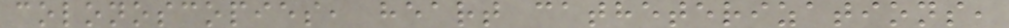colonoscopies, heart catheterizations,
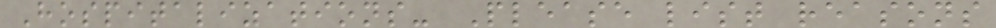Hospitalizations- Please list reasons
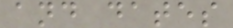and dates
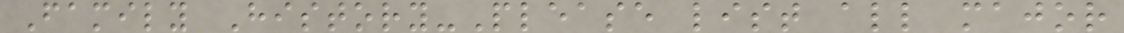Family History-Please list all major
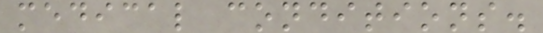medical conditions.
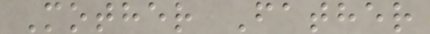Mother Father
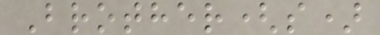Brother(s)
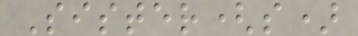Sister(s)
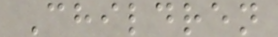Children
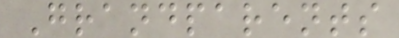Grandparents
